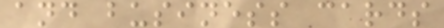and business cards
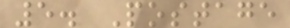5. Postage
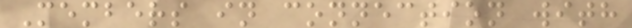Members in connection with
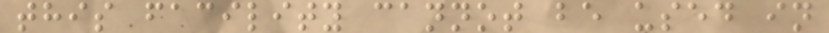this facility cannot be used in
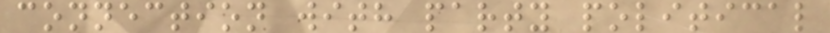connection with party political
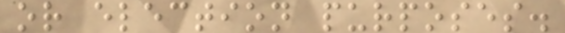or election purposes.
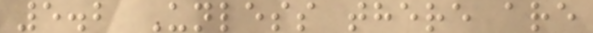5.2 Unless there are
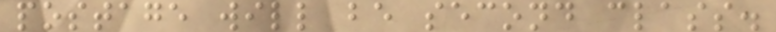postage will be second class.
